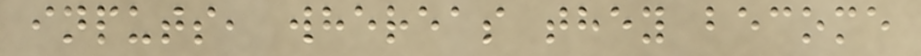inputs, whereas they become
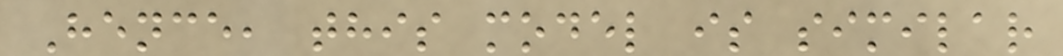Hence, this model is similar
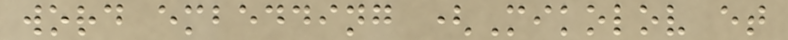word embedding (Mikolov et
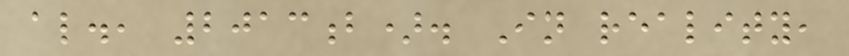al., 2013b). In reality,
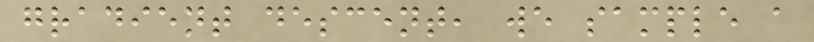gradient descent, we sample a
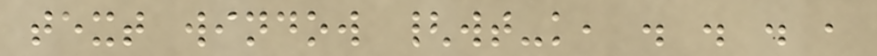text window {wt-k, . . . ,
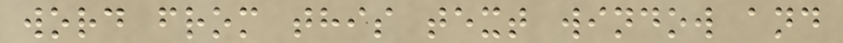word from this text window and
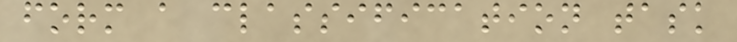form a classification task
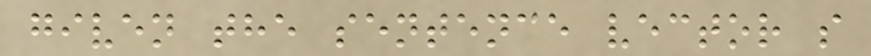given the sentence vector s
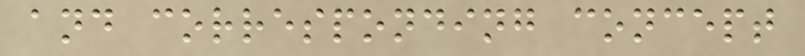and corresponding concept
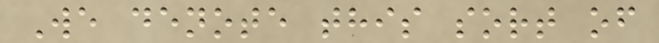We denote this sort of
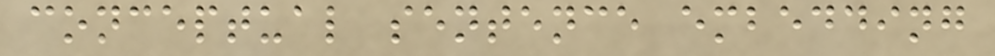conceptual sentence embedding
